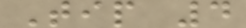Tip 4
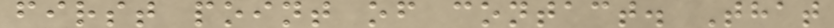first point of contact. That
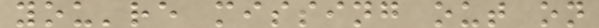you're missing out on
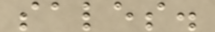sales.
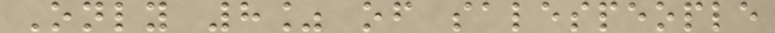Only 8% of salespeople
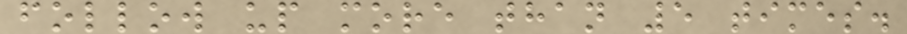follow up more than 5 times.
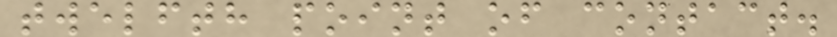twelfth point of contact.
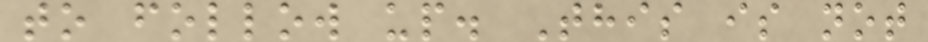to follow up. This is not
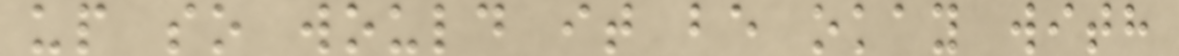up so would it be okay with
